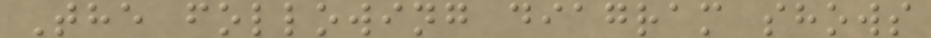The following diagram shows
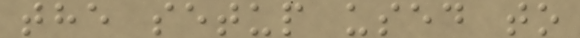the setup used to
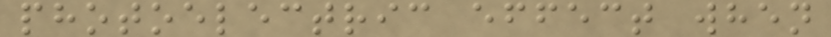photoelectric effect when
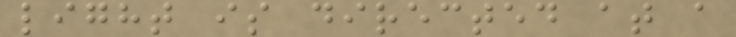light is directed at a
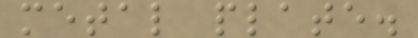metal plate.
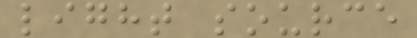light source
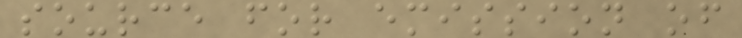source for emission of
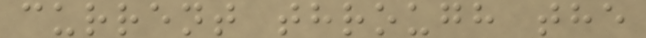current through the
